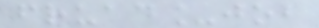fruad_job
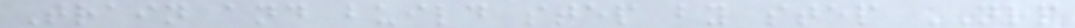Train and build step by step NLP
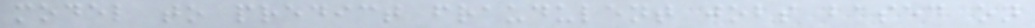model to predict fraudulent jobs based on
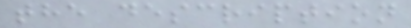the description
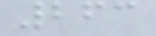263
